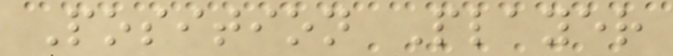Position Player
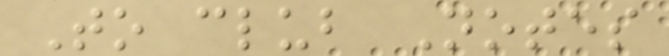To club Notes
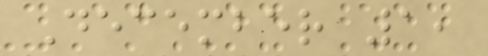December 1,
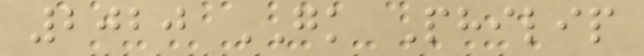2020 GK Philip
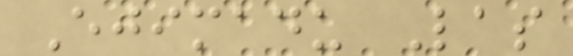Ejimadu Las
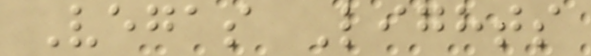Vegas Lights
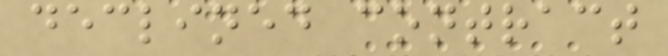declined contract
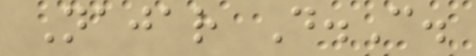Najar D.C.
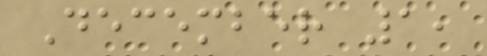December 1,
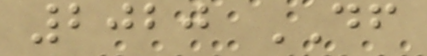2020 DF
